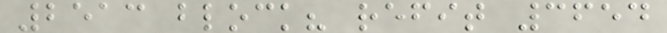2513 block? refit 3654
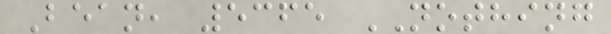Bean, 5365 NOTHING
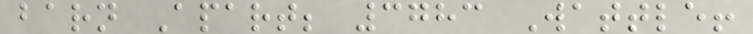barn Apart; 3783 Wattle!
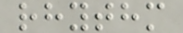rhythm
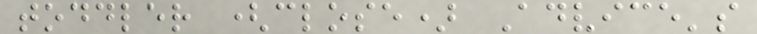toddler (close) Advice's
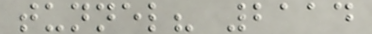tunnel? 2114
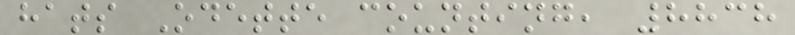hats Odette counting, 8838
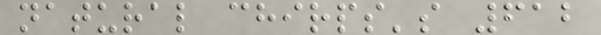natural chirps's 612
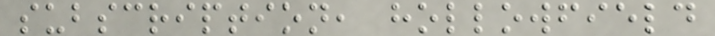subscription, hollowfield
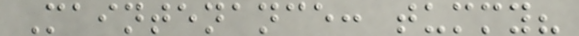Maintenance: tummy?
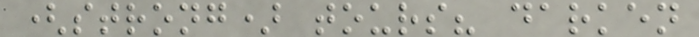(strong) tours? darken
